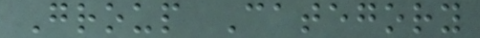Group Category
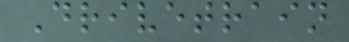Drivetrain
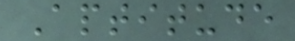Aptitude
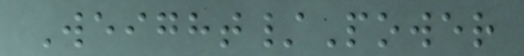Weight/Power
